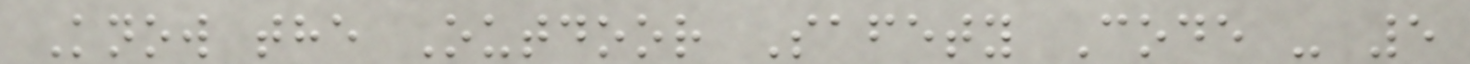Know the Outdoor Safety Code - 5
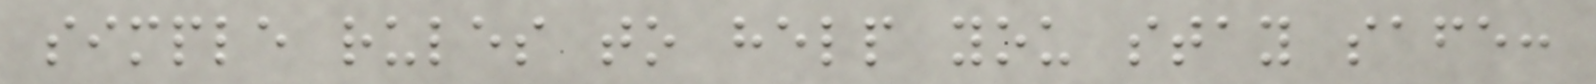simple rules to help you stay safe:
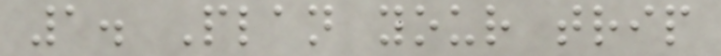1. Plan your trip
